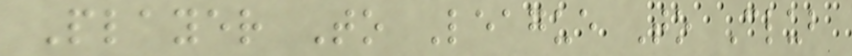Player To League To Club
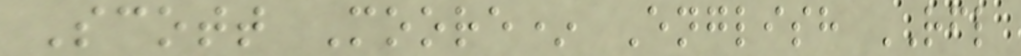Scott Moore* English RFL
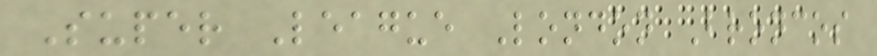Super League London Broncos
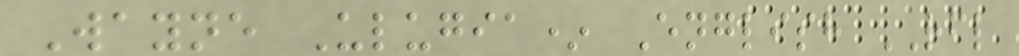Wayne Ulugia* English RFL
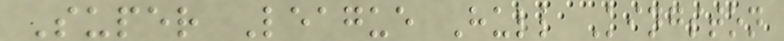Super League Hull Kingston
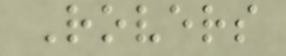Rovers
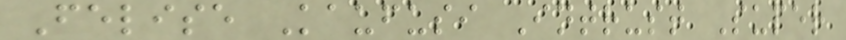Felise Kaufusi Intrust Super
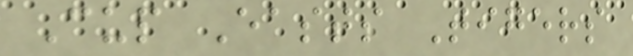Cup Easts Tigers
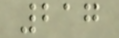217
